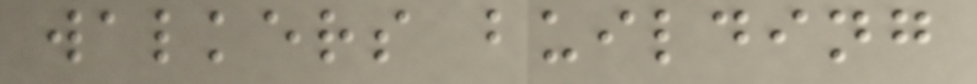walkers building
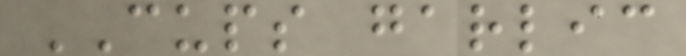CUPS garlic
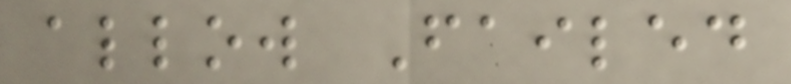allow Failed
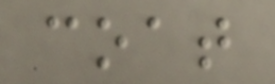coat
